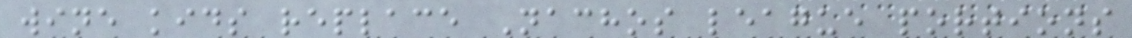wine kids replace Nachos league portions
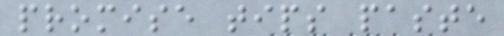promise tips paste
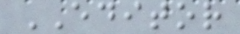EDITOR
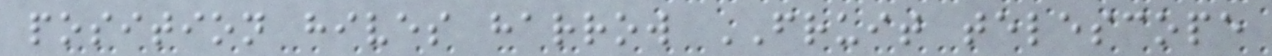position hives harrow FRUIT telescope
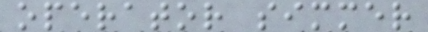operator simmer
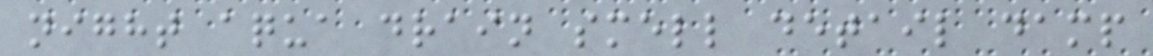night aqua drain smell detail damp
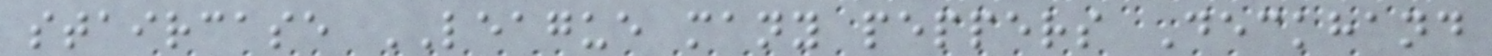staircase LEAGUE many peppers Deckhand
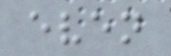even
